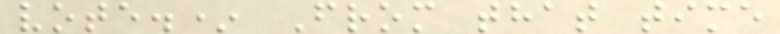vote.* From that time
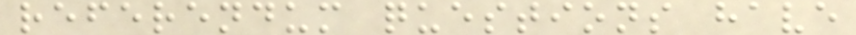referendum questions have
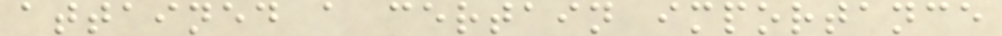attained a certain importance
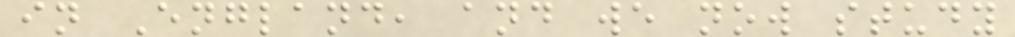in England, and we now study
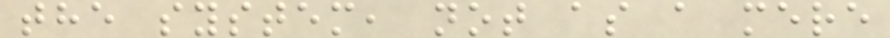the system, not as a mere
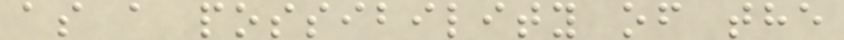as a possibility of the
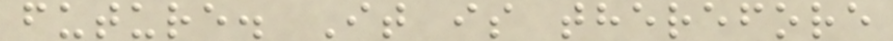future. It is therefore
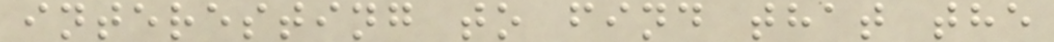interesting to find that the
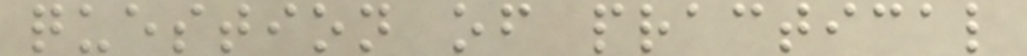question of practical
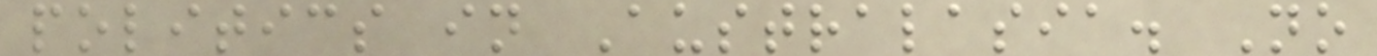politics in Australasia. No
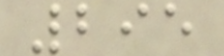295
